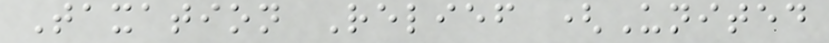Taxation Relief (United
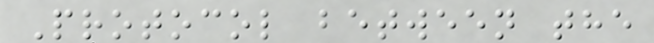Protocol between the
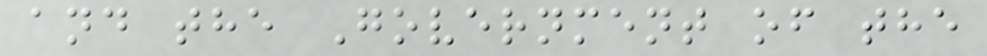and the Government of the
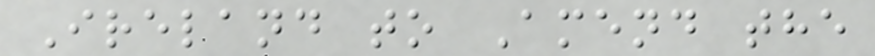Ireland to Amend the
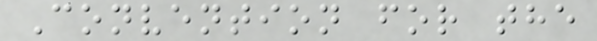Convention for the
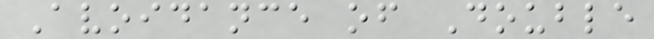Avoidance of Double
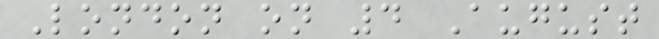London on 4 August
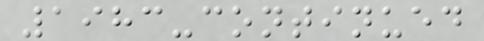1983-continued
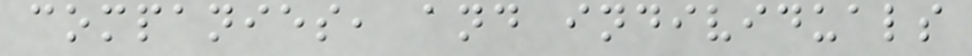companies, and individuals
